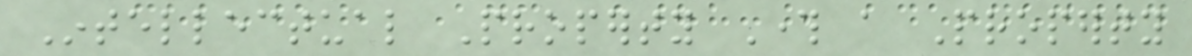Intellectual Property Through a Property
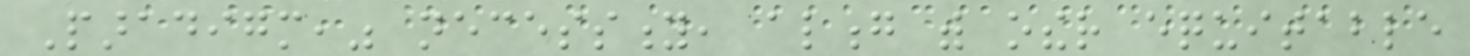Paradigm," necessity, along with other equitable
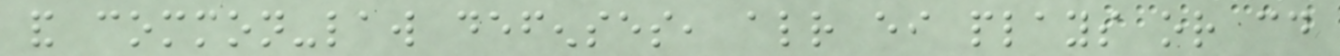and common-law defenses, already either plays or could
